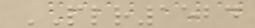PLR1524
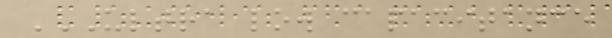ULTRA LOW CAPACITANCE
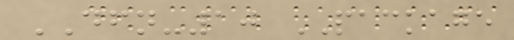DFN-10 PACKAGE
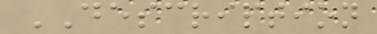DESCRIPTION
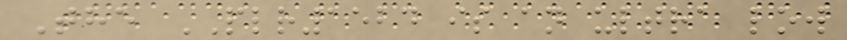The PLR1524 is an ultra low
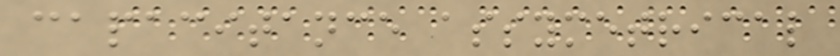capacitance assymetrical
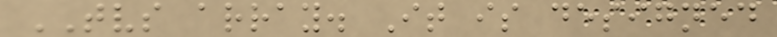TVS array. It is designed
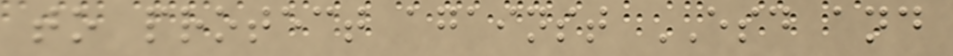to protect against ESD and
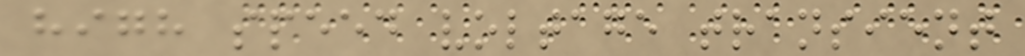high speed voltage transient
